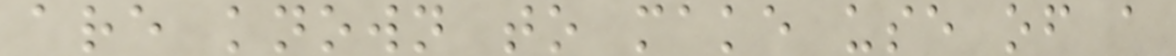are known to make use of a
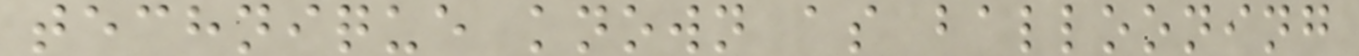technique known as ballooning
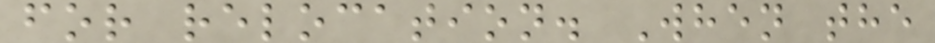for relocation. When the
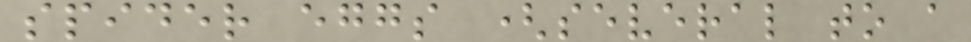spider eggs (several to a
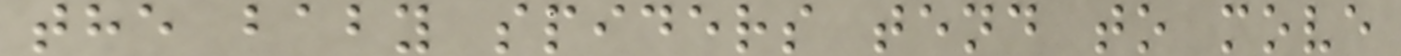the baby spiders tend to move
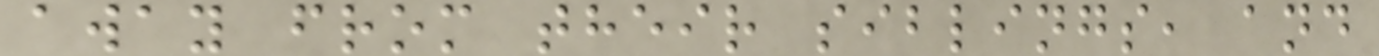away from their siblings, and
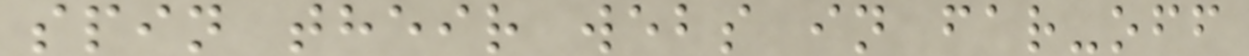spin their webs in far-off
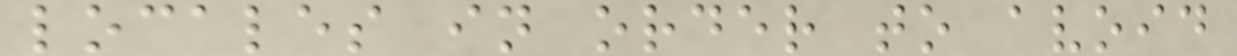locales in order to avoid
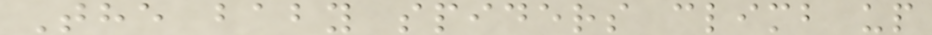The baby spiders climb up
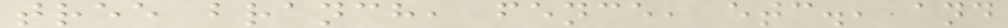tree branch, fence, etc., and
